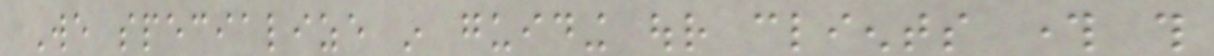We specialize in guiding our clients through this
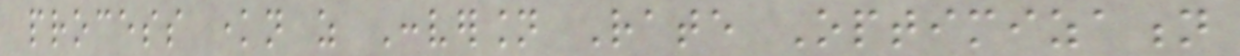process known as Conversion Rate Optimization
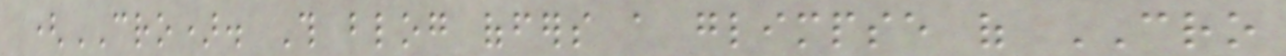(CRO). This blog offers a glimpse of CRO
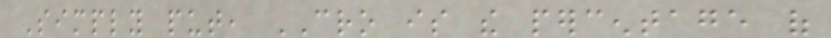Simply put, CRO is the percentage of
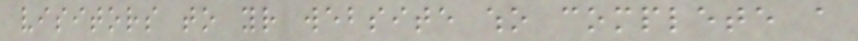visitors to your website who complete a
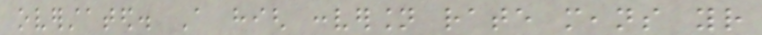overstated. A high conversion rate means your
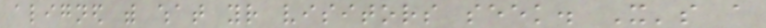aligned with what your visitors seek. It's a
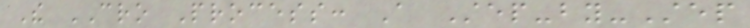The CRO Process: A Step-by-Step
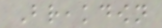Breakdown
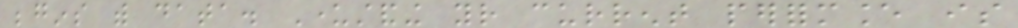begins with data. Understanding your current performance is
